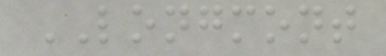LONGMONT
